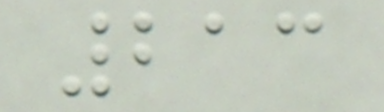213
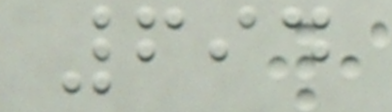694
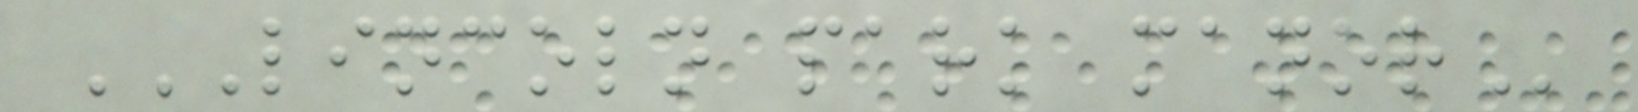LINCOLN PARK MANOR
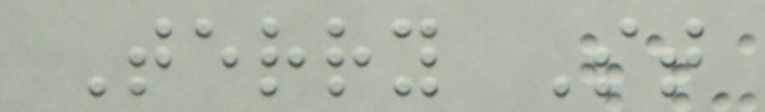Terry St
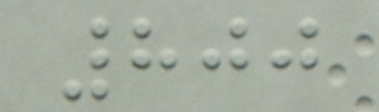800
